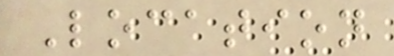Location
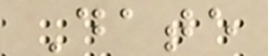Date
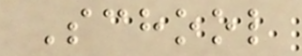School
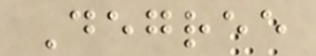Degree
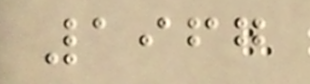1967
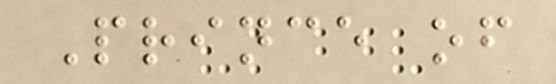Prince of
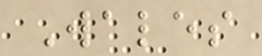Wales
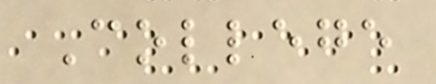College
